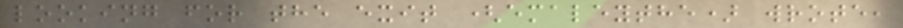looking for the exit (emaleythe) wrote,
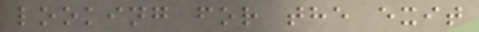looking for the exit
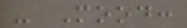- Mood:
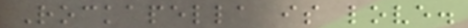Rockapella is love.
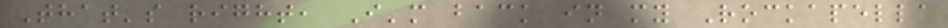That's right, I'm back in my Rockapella
